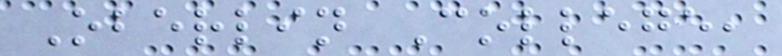Oberlin College,
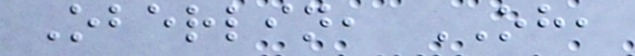Oberlin, OH,
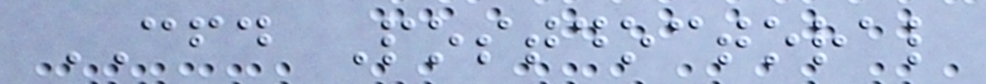CFD Postdoctoral
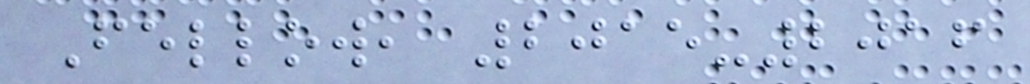Fellow, 2015-2016
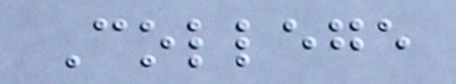College
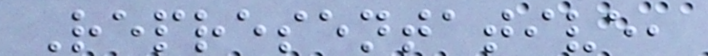Representative,
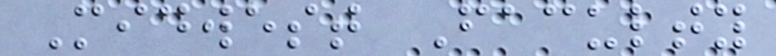Midwest Faculty
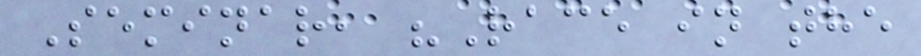Seminar, "Race in the
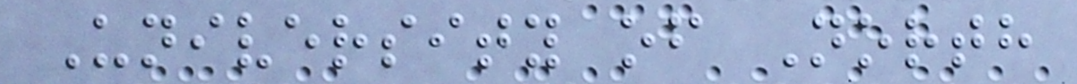University of North
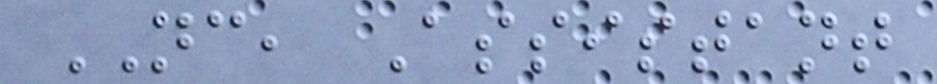NC, Assistant
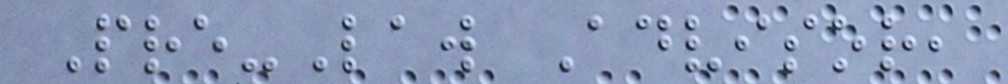Pre-Law Advisor,
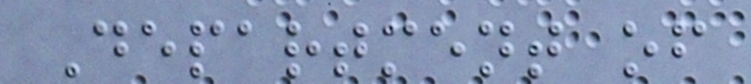Department of
